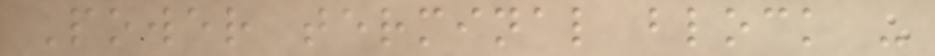Power terminal block -
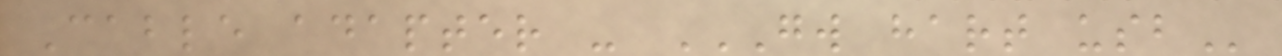Cable adapter - GW HART USB
